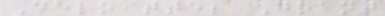Deloitte; Grant
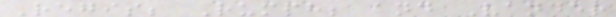Regis; Rumph; and Vander
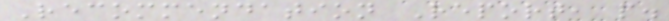Recommendation Report, p.
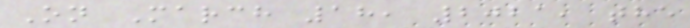On March 18, 2021, the
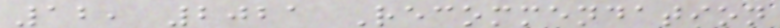12, 2021 Recommendation
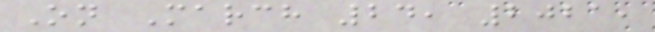On March 24, 2021,
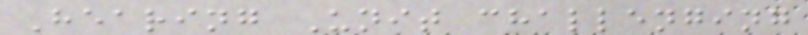Hearing Unit challenging
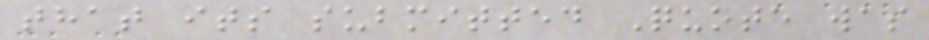that its submitted Quote was
